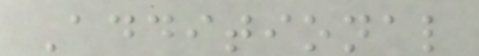Additional
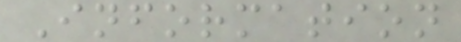Information
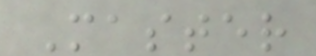Master
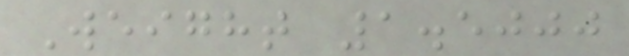Weight 1.5000
